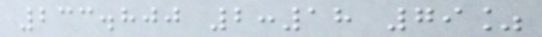233.800 2:18 79%
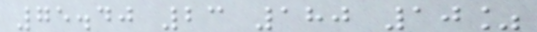75.40 23 180 10%
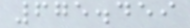675.459
